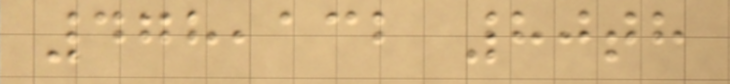478,132 80th
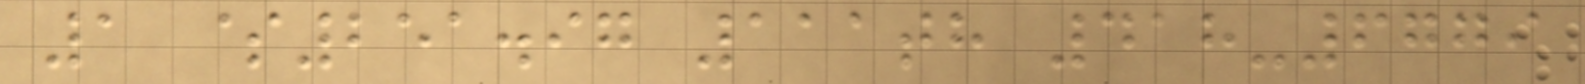1 $251.97 111th 418-6779
